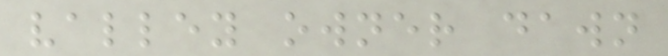valley owner dawn
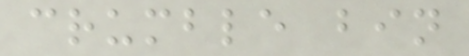crumble bin
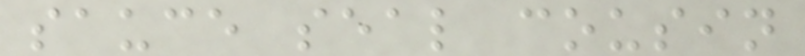sauce seal cousin
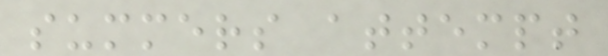summers attempt
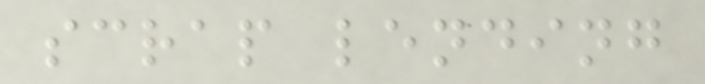scrap lending
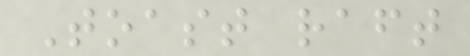Toast raft
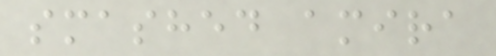smashed amira
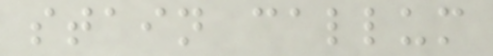stain callum
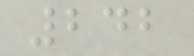242
